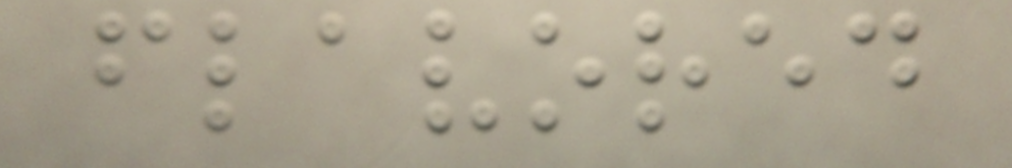flavored
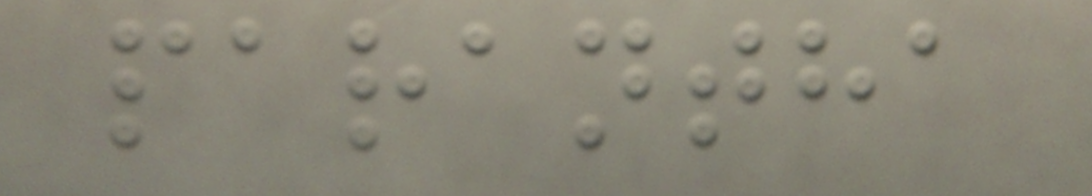parantha
